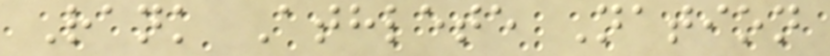Rank Athlete Nation
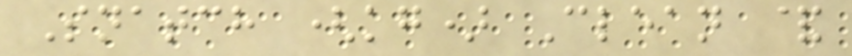Snatch (kg) Clean &
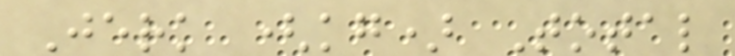Jerk (kg) Total
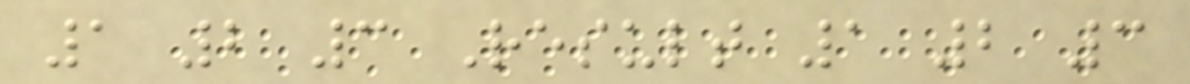1 2 3 Result 1 2 3
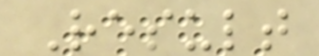Result
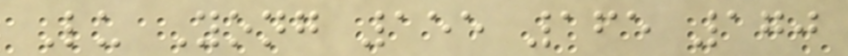Lu Yong 155 165 170
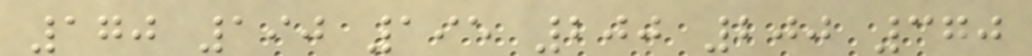170 190 195 200 200 370
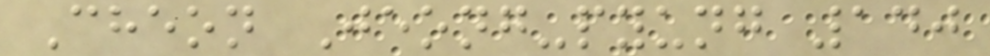Cheon Jeong-pyung 140
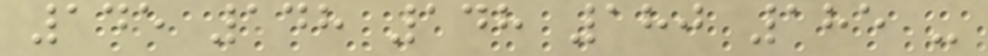145 148 148 180 185 -
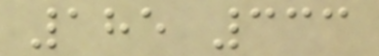185 333
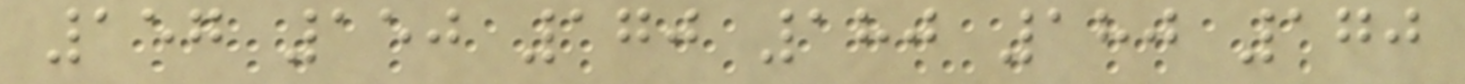157 150 170 180 180 170
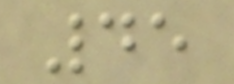45
